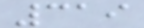319
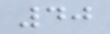40
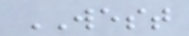WEST
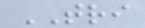TRI
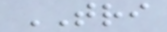TRI
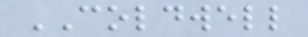COLDWELL
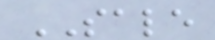SALE
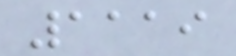1119
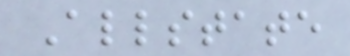Allstate
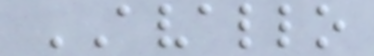AVALLO
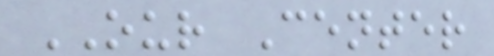OUR Center
